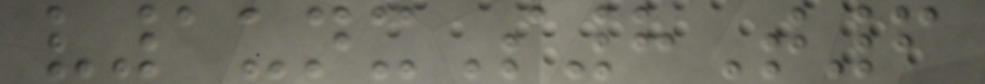v1unxS8T6
